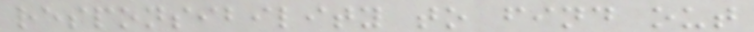responsibility to find out
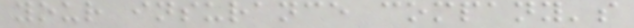your insurance company's
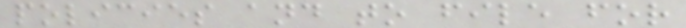policies and to file for
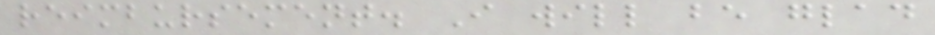reimbursement. I will be glad
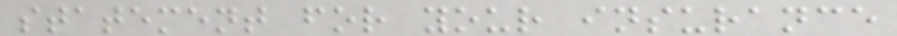statement for your insurance
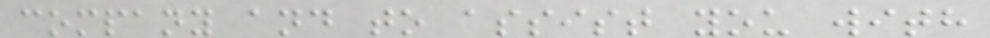company and to assist you with
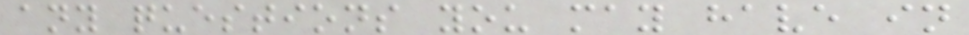any questions you may have in
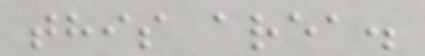this area.
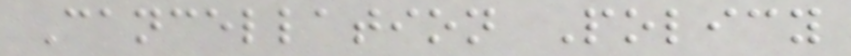Cancellation Policy
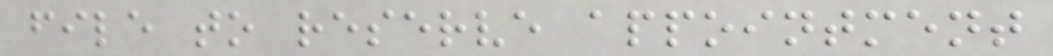file to reserve appointment
